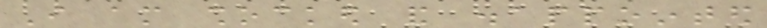I am shocked and disappointed
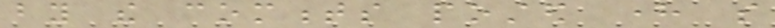by the comments posted here so
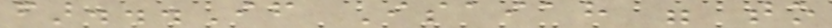far...If Isaiah were to
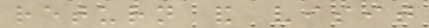return and visit
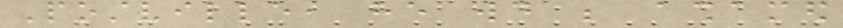Postville, he would be ashamed
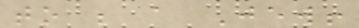to be a Jew!
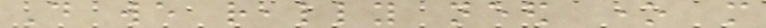Do we really need one more
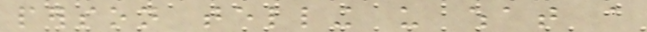person telling us what a
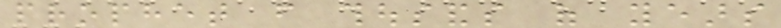prophet from thousands of years
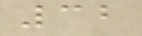32
